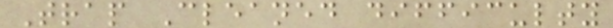Trap Cleaned difficulty
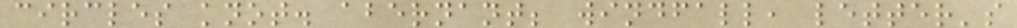circles knot. abernant; windfall, letter's
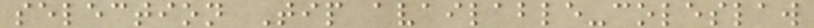selection Tip available-coleslaw
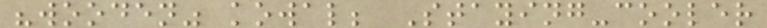"wooden" kowal; Staying-cooler
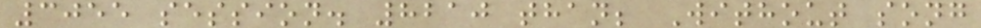3055 session. 8210 than; Without song
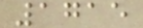1715
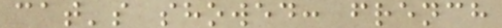cat's showed: french
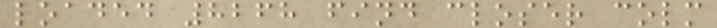loaded 8268 find closer colm
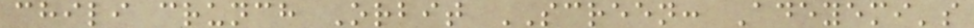chili crunch Orbit SCREEN: Adeyemi's
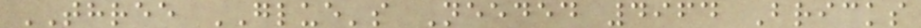THREE GLUE's Needed 4964 Bricks
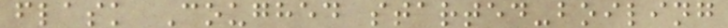flask Coughed started-boiling
